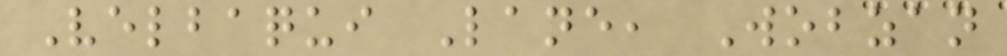Velbaqui Lane, Wobzan
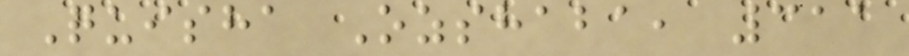Quisha Ozshaba, 311
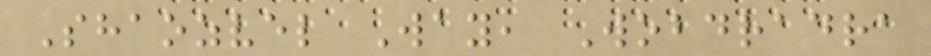Shaozvel Way, Wobdradra
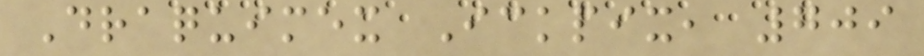Draquimex Ickpix, 709
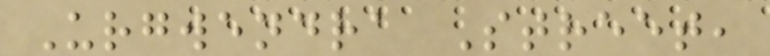Urgwendra Street,
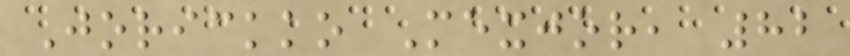Jorickko Mexjor, 82
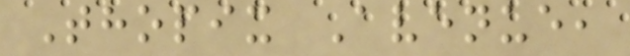Thopix Avenue,
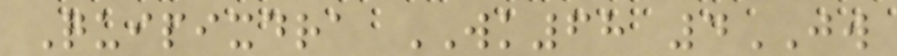Quipixdra WK68 4JW
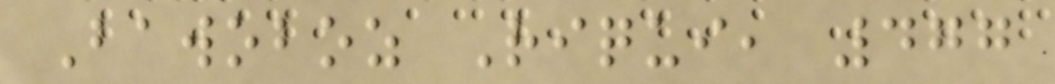Bawoboz Riqui, 477
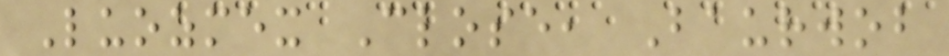Luozmex Close, Baurwob
